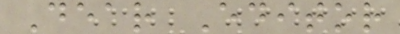Dear Editor
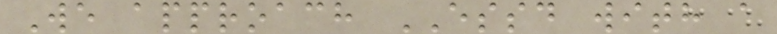We approach ESSD with a
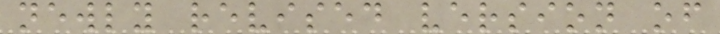newly revised version of
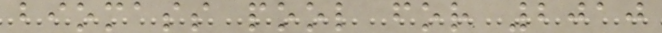biomass pool for 2010
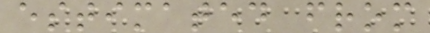estimated from
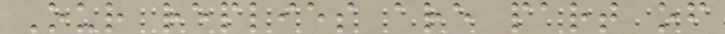Our replies are part of
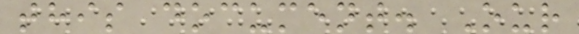this document. Our
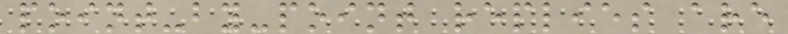point-by-point replies are
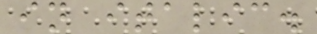in italic.
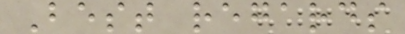Best regards
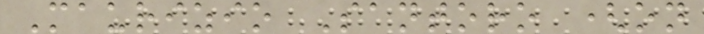Maurizio Santoro (on
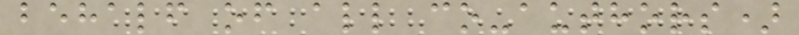behalf of all co-authors)
